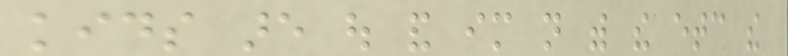kids are out and im not with the etc the
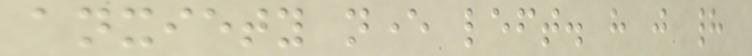anxiety never left. have just had
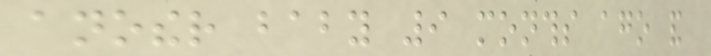another baby 9 months ago and
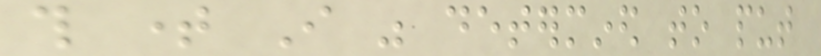this time I was determined to put
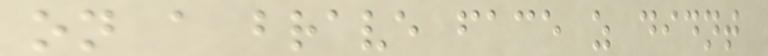on a brave face as didnt
